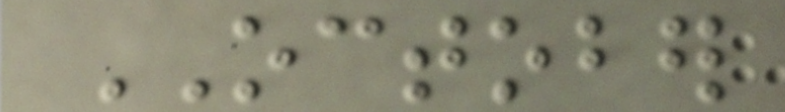OCTOBER
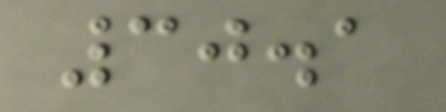30.1
